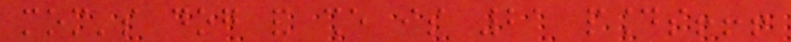mom's dog and she is 21 pounds!!!
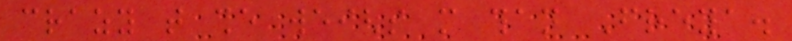crazy that she weighs more than Freya.
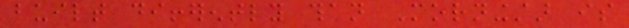built differently than Morningstar is
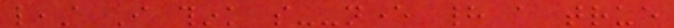least I think so--never had a true
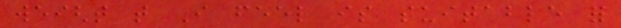weight that I feel is suitable for
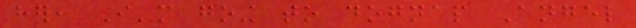her, I'm going to dognap Angel
